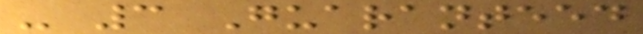- 3 Guaranteed
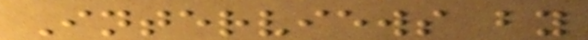Interviews by
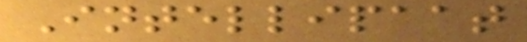Intellipaat
